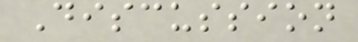Discussion
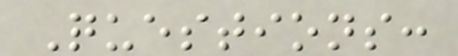Questions:
